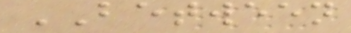BETWEEN
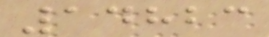14823
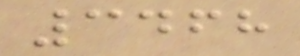3468
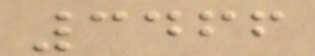3466
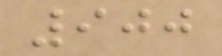900
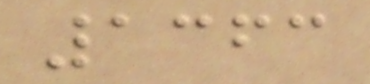1363
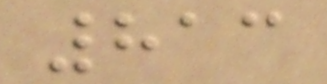813
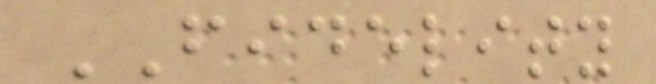FIDELITY
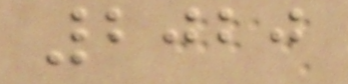2020
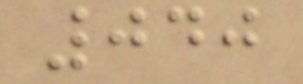040
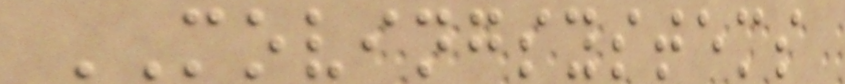MOVINGSYSTEMS
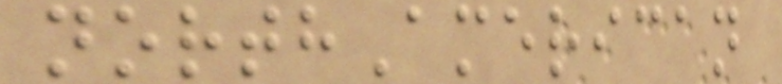northAmerican
